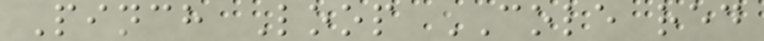Pinch Loop COLE red
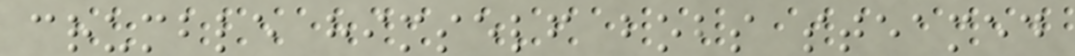crumble himself bobs steamed
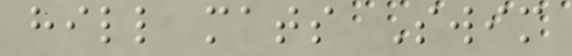hill mats Swim
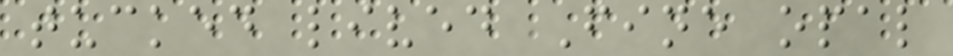tucked lived Fine opal
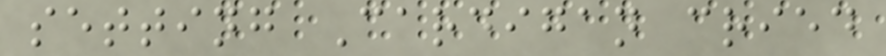setting Cardigan cried
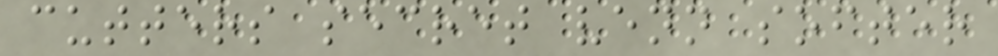cutters secret venn softer
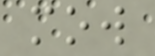mow
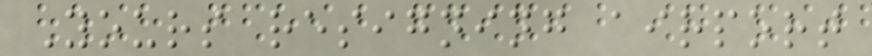Yours resigning airport
